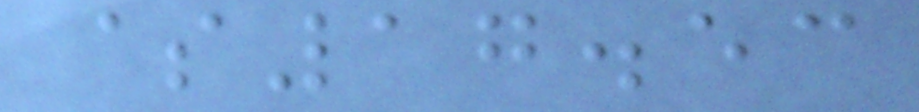$17.53
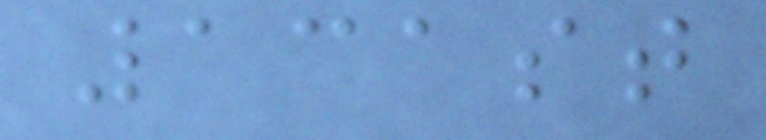131st
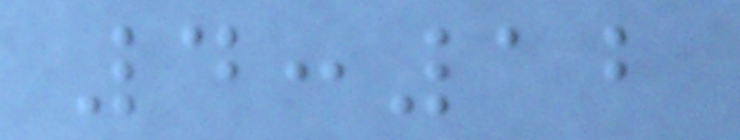4:12
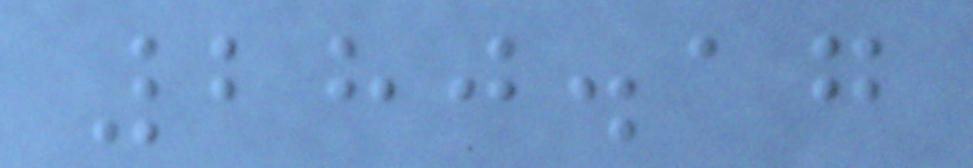280.17
